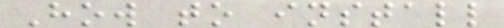How to install
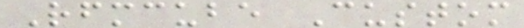Rfmcube Custom
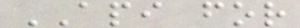API for
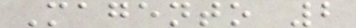Magento 2
